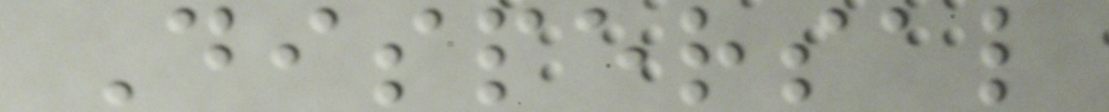Dispersal
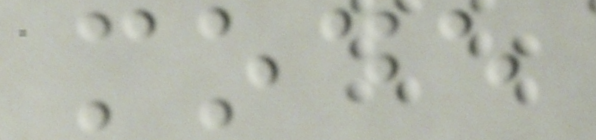mode
